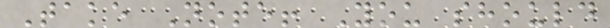Take Note! You should
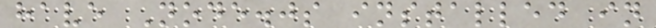have Node.js installed in
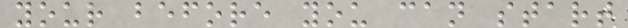your before you can start
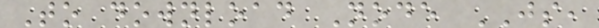To download Node JS,
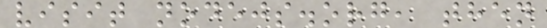visit nodejs.org, then
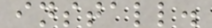install.
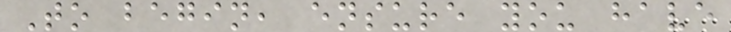To begin, ensure you have
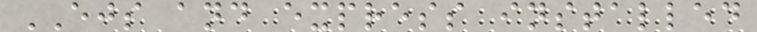EJS and express installed
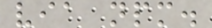via npm.
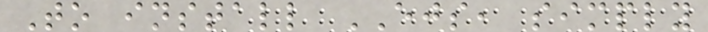To install EJS, simply
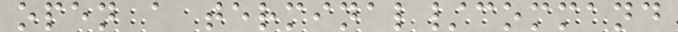open a terminal/command
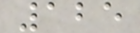125
